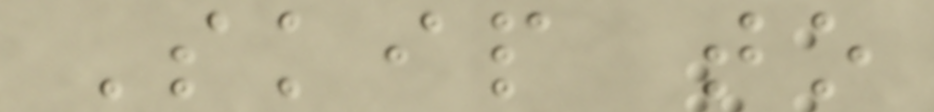Skip to
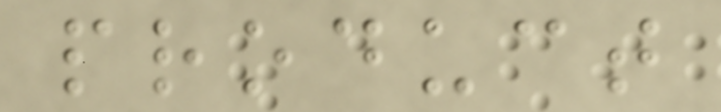product
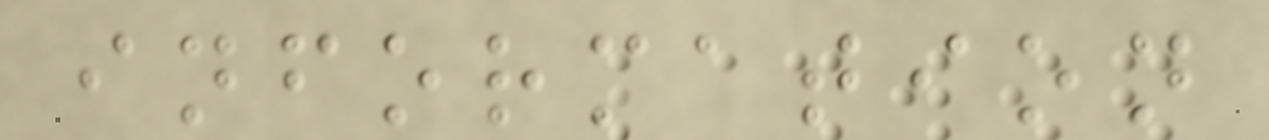information
